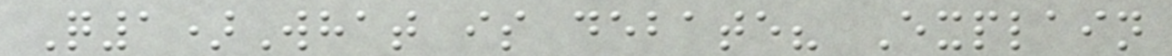Q1)What is debate? Explain
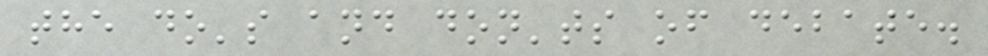the do's and don'ts of debate.
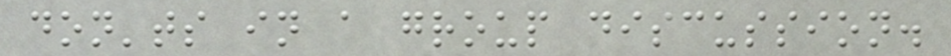don'ts in a group discussion.
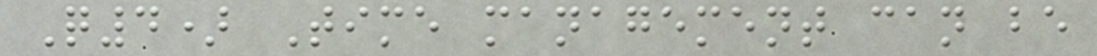Q4) Time management can be
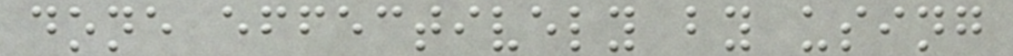done effectively by using
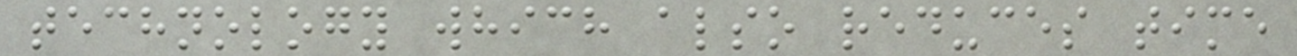technology which also reduces time
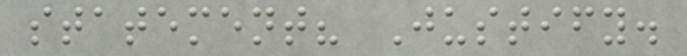statement? Justify.
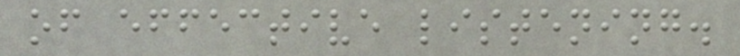of effective listening.
